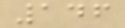146
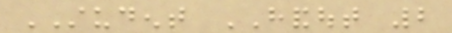STUDENT HANDOUT 2
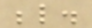below.
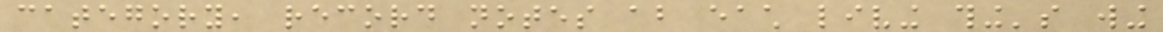category, record notes about each living thing's wing
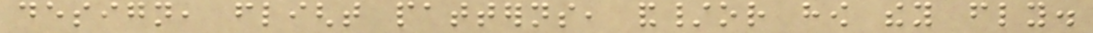design, flight patterns, and/or how they fly.
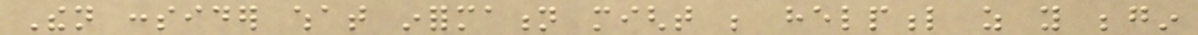Then consider what information might be helpful as you begin
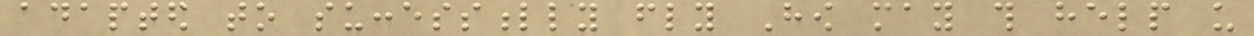adapted to successfully fly How may this help us
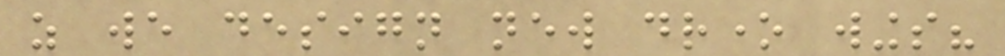as we design new drone wings?
